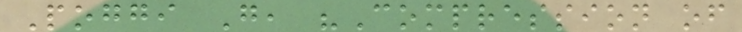Poggi G, "Compression of
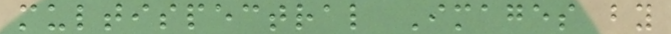multispectral Images by
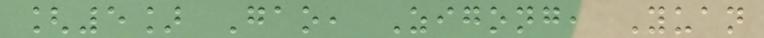[5] Gao, Zigong, Yuan
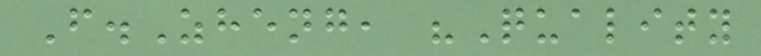F.Zheng, "Quality
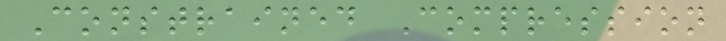Constrained Compression
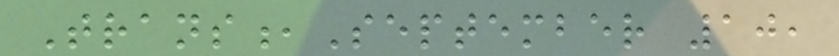Trans,September 10,
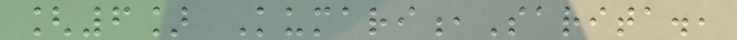[6] Kumari,Sarita.,
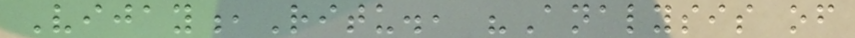Vijay,Ritu., "Analysis of
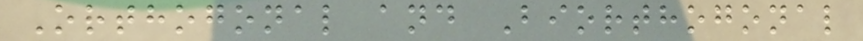Orthogonal and Biorthogonal
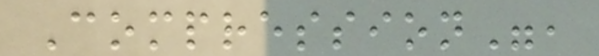Compression",
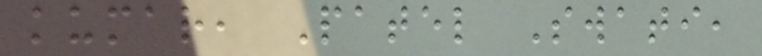kumar, Patel Swati,
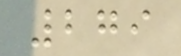279
